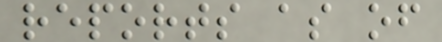reports as of
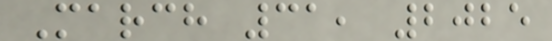March 31, 2025
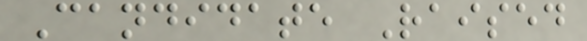Candidate Raised
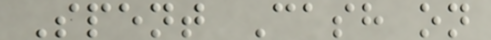Spent Cash on
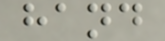hand
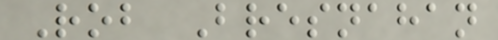Rob Bresnahan
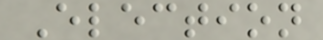Election
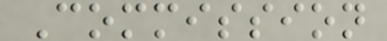Commission
